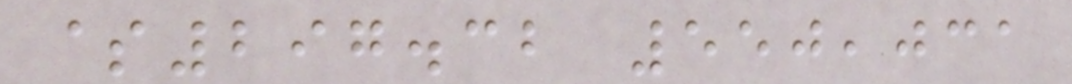$297.32 550,031
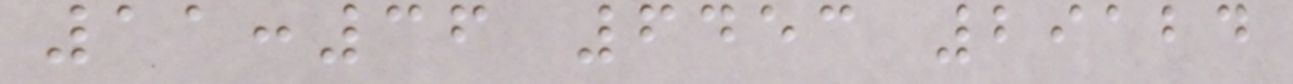11:36 6453 29124
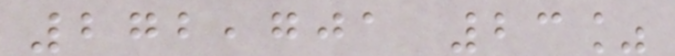272,701 23%
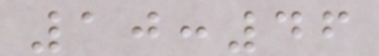10:46
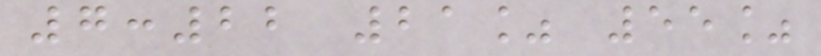7:22 21% 55%
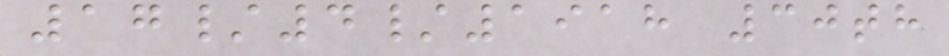17/4/1918 30th
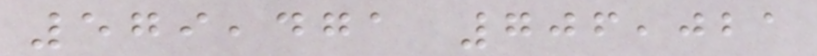579,471 706,021
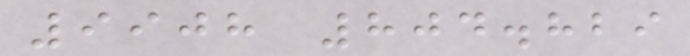9908 804.829
